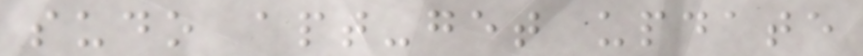sudo apt-get update
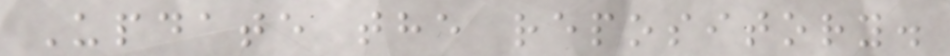Update the repository.
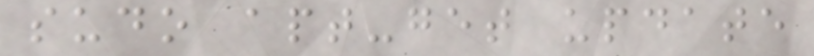sudo apt-get update
